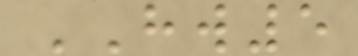HW5
